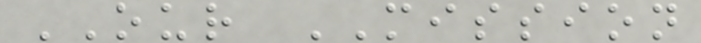OUR MISSION
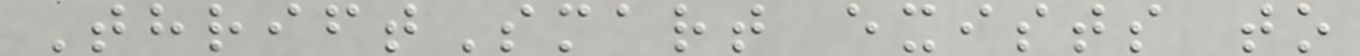ThriftSmart exists to
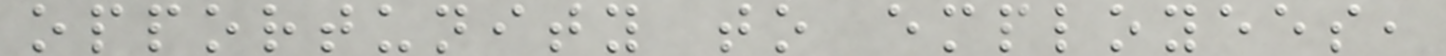opportunity to employees,
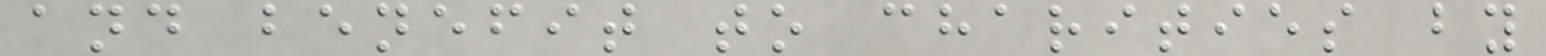and benefit to charities by
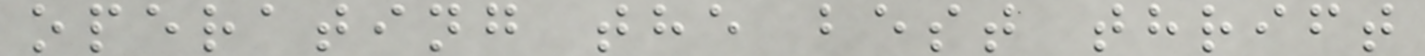operating the best thrift
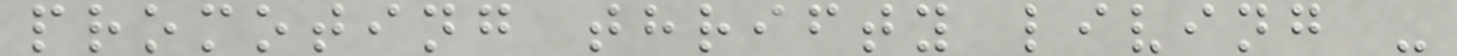promoting thrifty living -
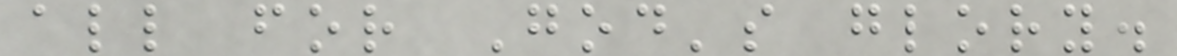all for God's glory.
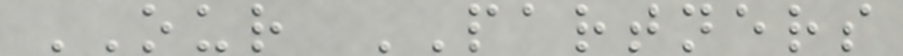OUR PARTNERS
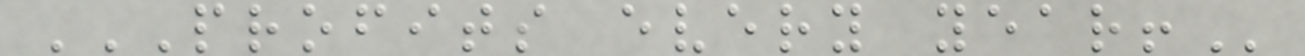PROFITS EVERY YEAR!
